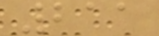211
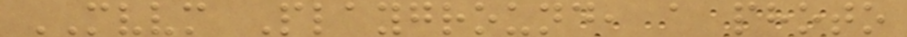MVVM Playground, a photo
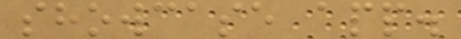showcase app.
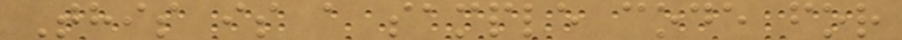This is a sample code for
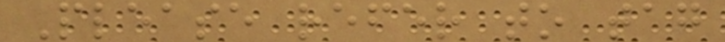Please refer to tag
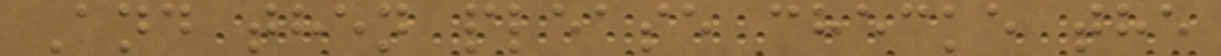And then please checke the
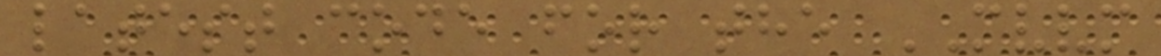latest code for the MVVM
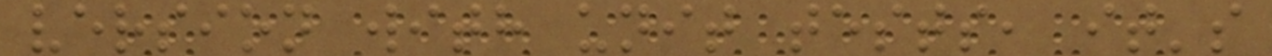version with unit tests, it's
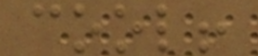cool!
